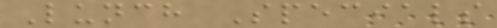Lunch Specials
